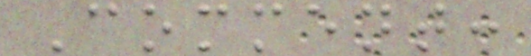Comment:
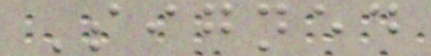Signed
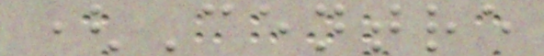(Centre
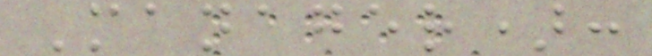Manager):
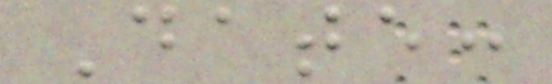Date:
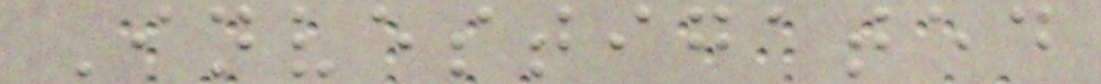Investigated
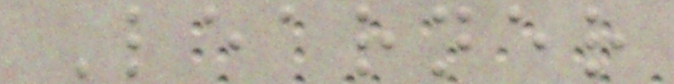Learner
